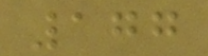177
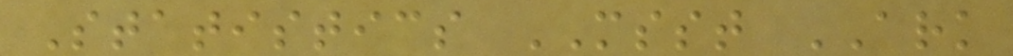Statistics MSST ARK
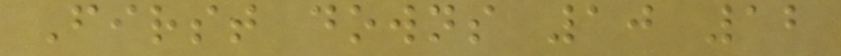First downs 10 12
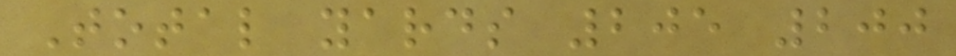Total yards 205 200
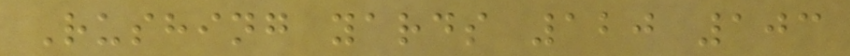Rushing yards 120 103
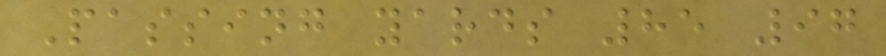Passing yards 85 97
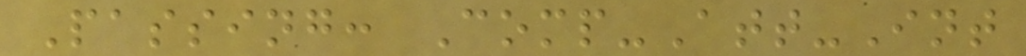Passing: Comp-Att-Int
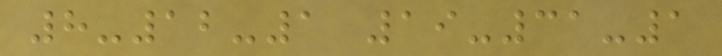8-12-1 19-31-1
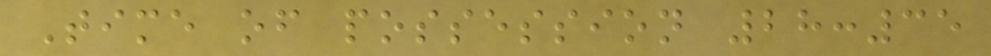Time of possession 28:35
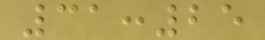31:25
